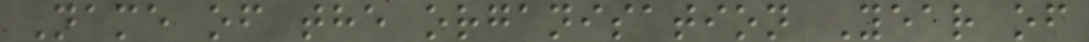Name of the organisation Year of
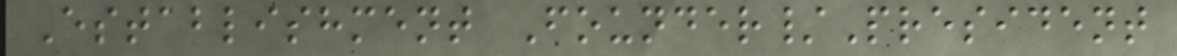Establishment Founder/President
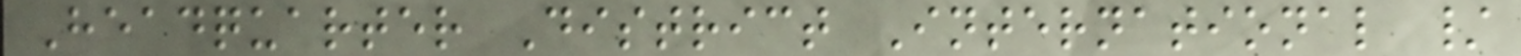Headquarter District International /
